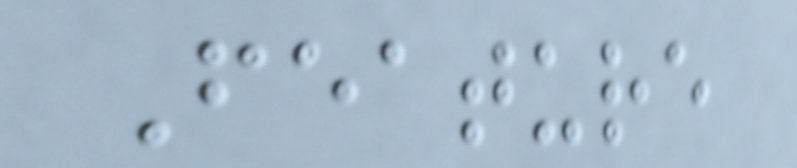Feature
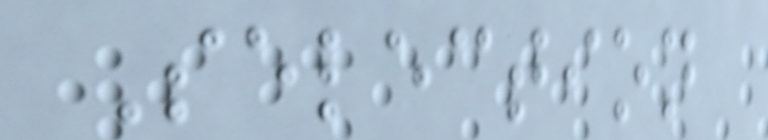Selection
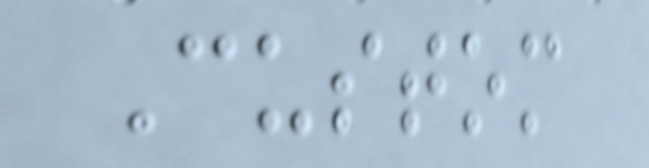Custom
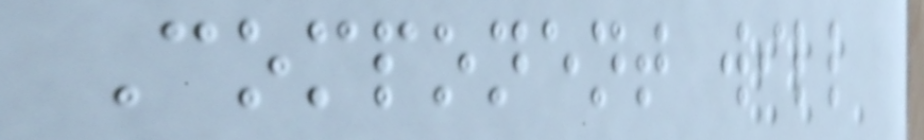Component will
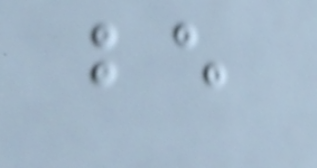be
